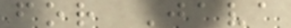for Java
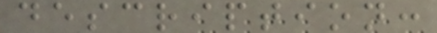description:
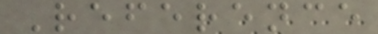Reference
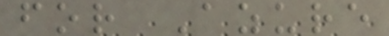for Azure
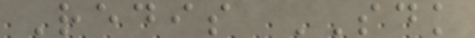Redis SDK
